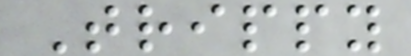Trippy
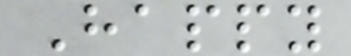Happy
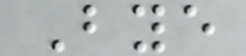Bye
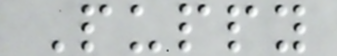Puppy
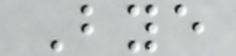Bye
